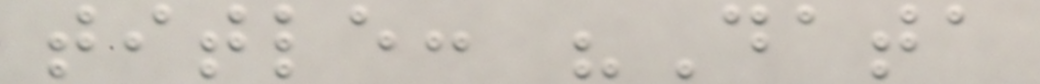title: "Data
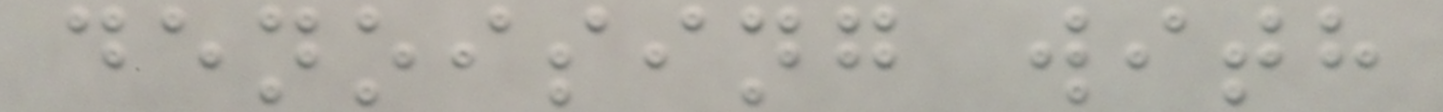denoising with
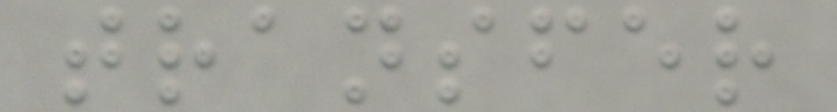transfer
